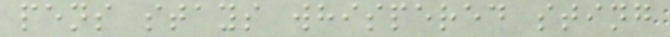pens stays whispered sting
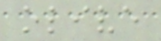olive
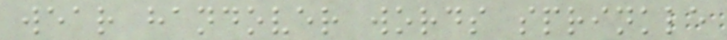wear handover words sprinkle
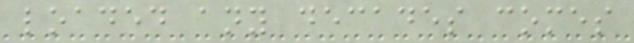loaded any decades comes
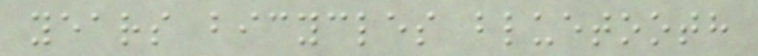years bicycles bluetooth
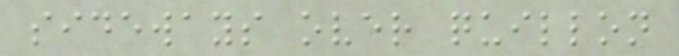sideways over quillon
